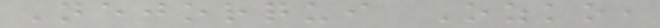Nejorqui Ozko,
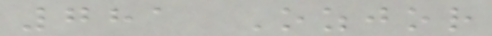781 Ozjor
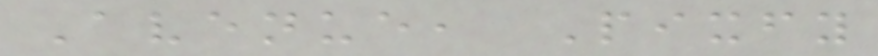Avenue, Pixfy
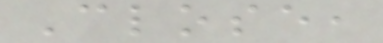Close,
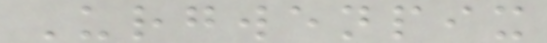Urgwenpix
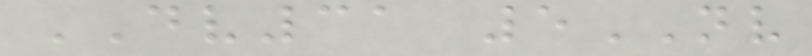DV31 5NV
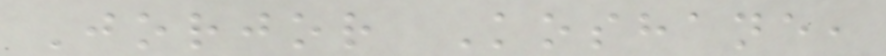Jorjor Koshane,
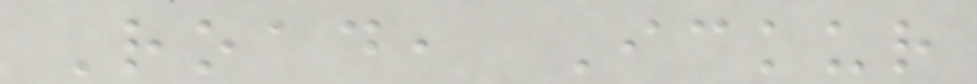Road, Ickur
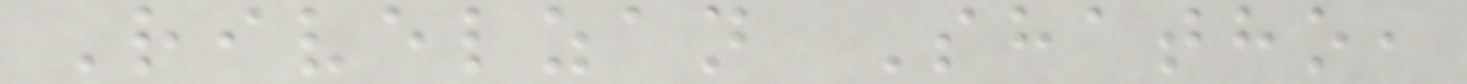Rivelzan Shatho,
